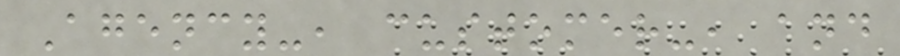Agency-, customer-, and
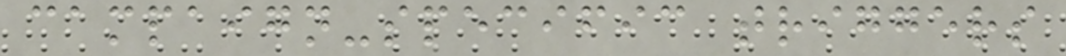campaign-specific triggers
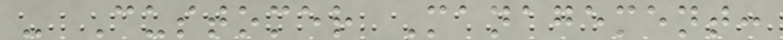- Customer Management:
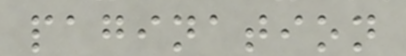pagination
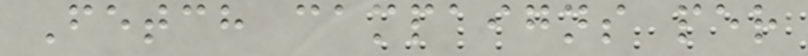Fetch campaigns per
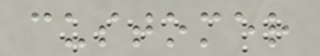customer
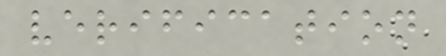verification
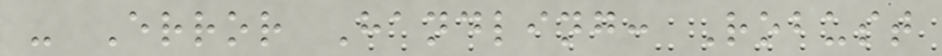- Error Handling: Robust
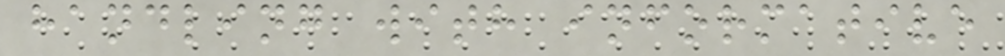handling with informative
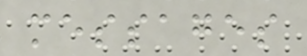messages
